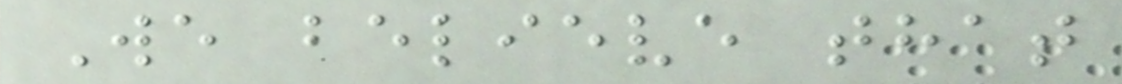We believe that
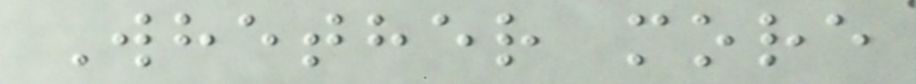Whether more
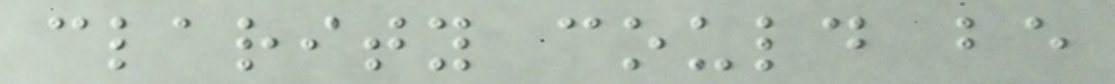clarity could be
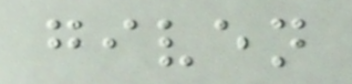given
